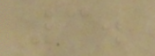3.
